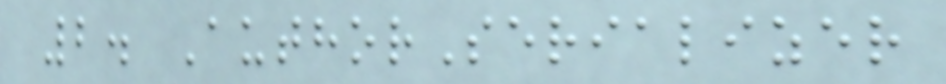2. AuthorSerializer
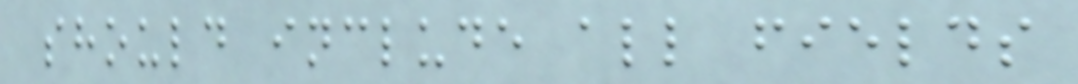should include all fields
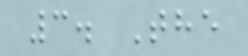3. The
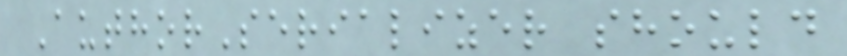AuthorSerializer should
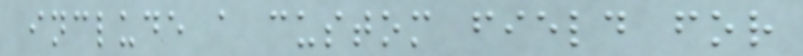include a custom field for
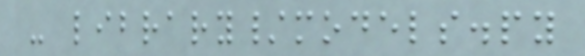- library/models.py
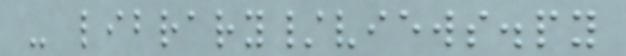- library/views.py
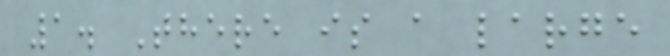1. There is a large
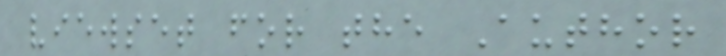viewset for the Author
